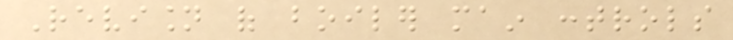Revision of boiler main controls
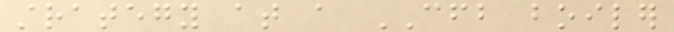strategy at a CFB boiler
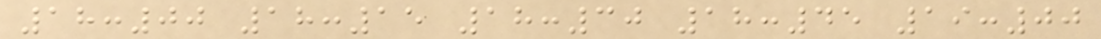18:00 18:15 18:30 18:45 19:00
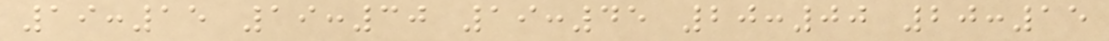19:15 19:30 19:45 20:00 20:15
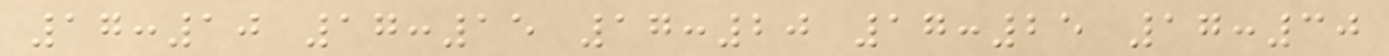17:10 17:15 17:20 17:25 17:30
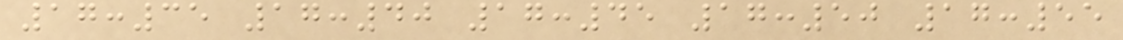17:35 17:40 17:45 17:50 17:55
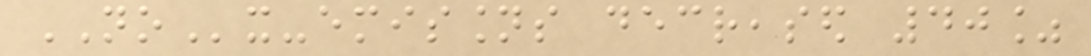NOx-emissions decreased 40%
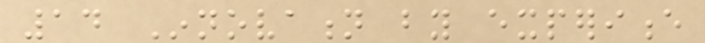14 Innovation by experience
